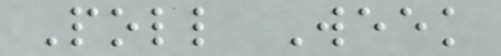Poll Week
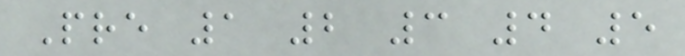Pre 1 2 3 4 5
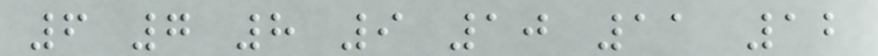6 7 8 9 10 11 12
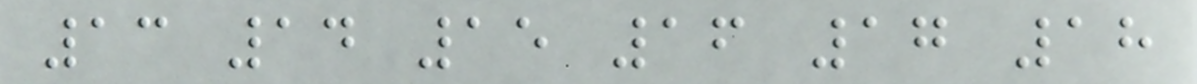13 14 15 16 17 18
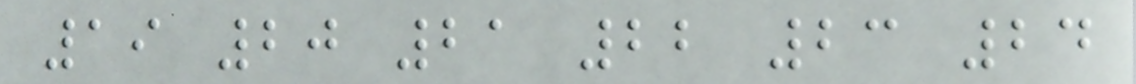19 20 21 22 23 24
